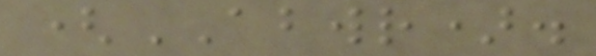(ABWR).
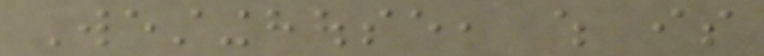Westinghouse, which is
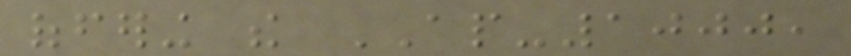offering the AP-1000,
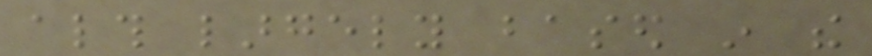although largely based in the
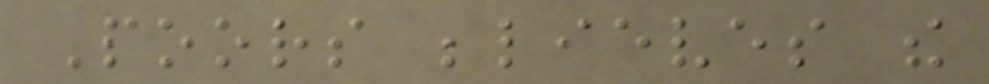Poors believes the
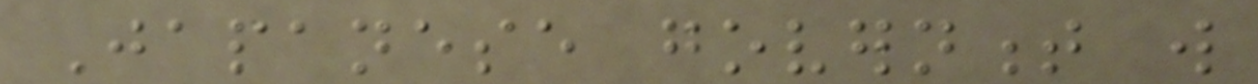Japanese government will
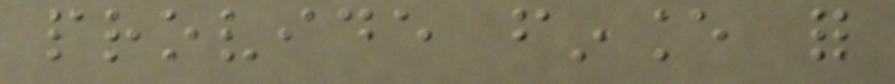provide finance for
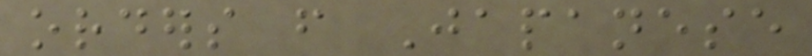orders from Japanese
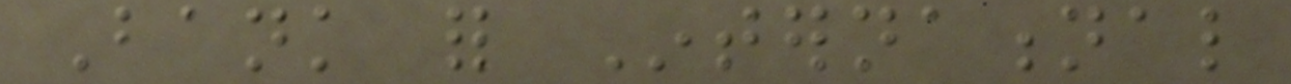Bank for International
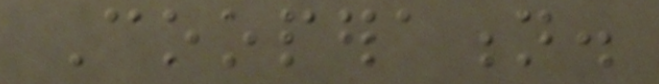Cooperation.
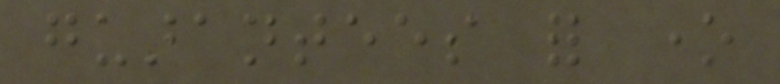guarantees for one
